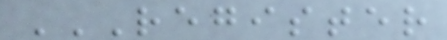REGISTER
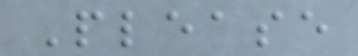Please
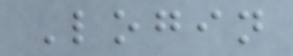Login
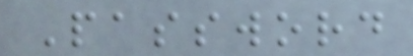Password
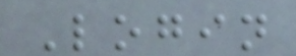Login
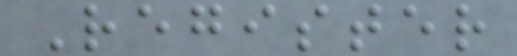Register
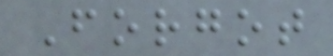Forgot
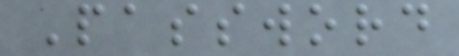Password
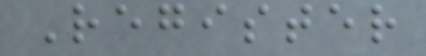Register
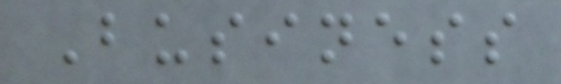Business
